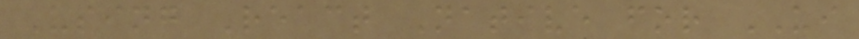Using React Native for UI
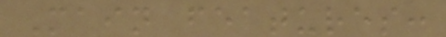Main features:
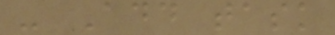- Add task
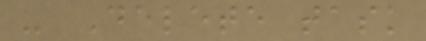- Delete task
